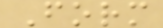Form
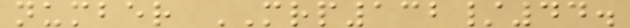number MRP132/44.
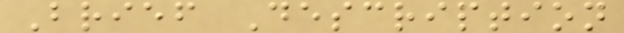Brief Description
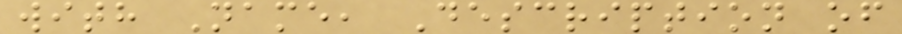with Name, Description of
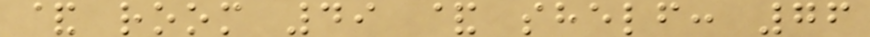& room 49 & shelf: 76
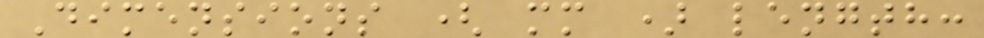Dimensions ( mm ) length:
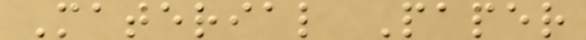Material Paper
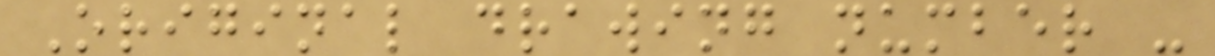Original drawing number -
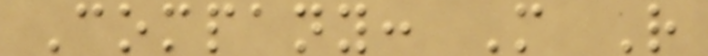Company: M R
